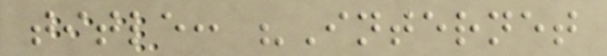title: "Internet
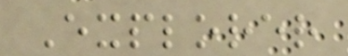Explorer
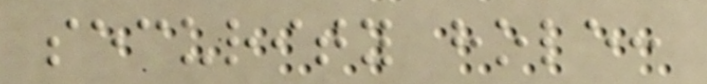security hole:
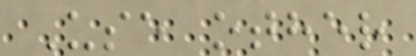Use other
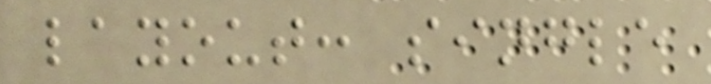layout: single
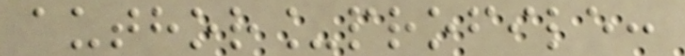author_profile:
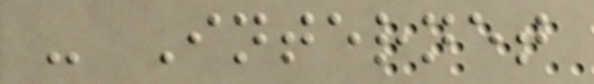- Internet
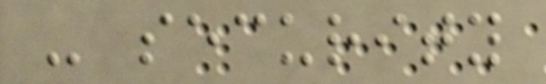- security
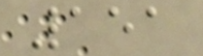151
